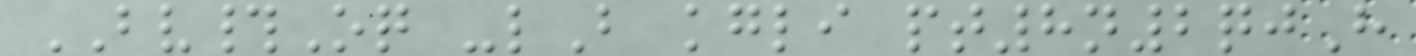BV#Oq -lB kgli pt8n2qjH
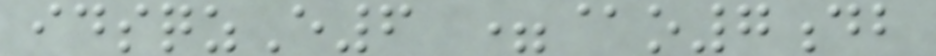idsqzE6 =@o7db
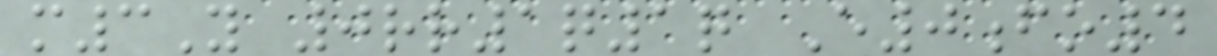m3Y 0rr1q1q E0fo4
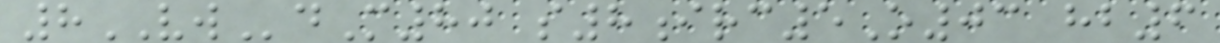8VWdM80 s8irc5O03 hb6
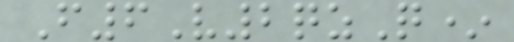F6V2qzQ*
